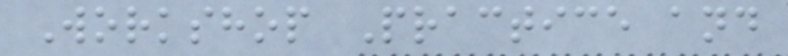Workshop Practice and
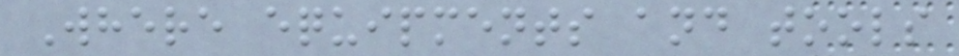Where equipments and tools
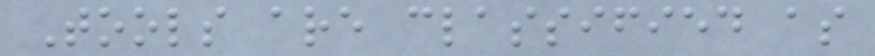Tools are classified as
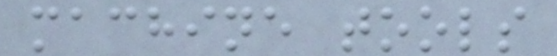machine tools
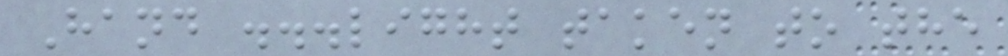Hand ...light taken to the
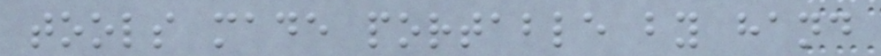tools made portable by hand
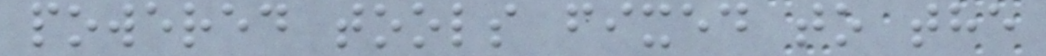powered tools fixed to the
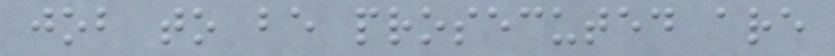job to be prosecuted are
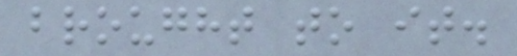brought to it.
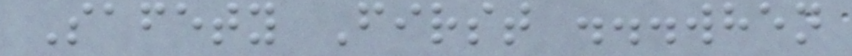Safety First ...when
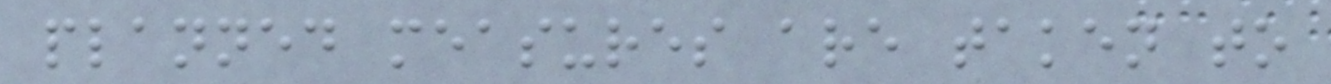planned measures are taken to
